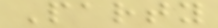Party
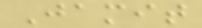Jamit
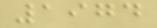1974
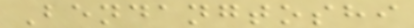Bendangtoshi
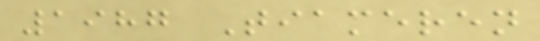1987 Tiameren
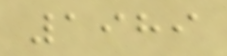1989
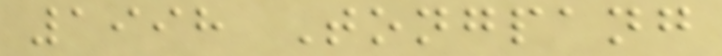1998 Tongpang
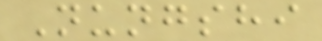Nungshi
